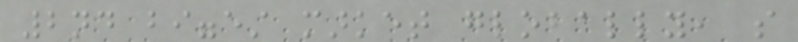2nd biggest market globally, so
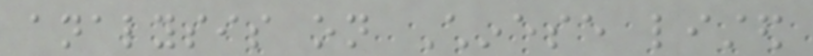analysis on Chinese listed
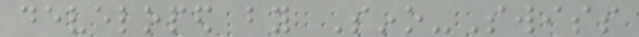developed by Sino-Swiss
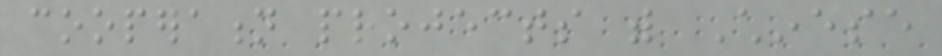cooperation projects with Chinese
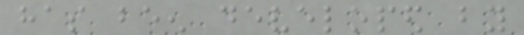has been developed by
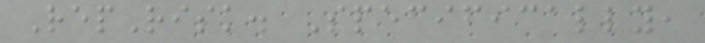RepRisk. Specifically,
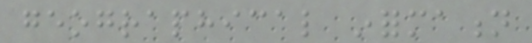geographical information
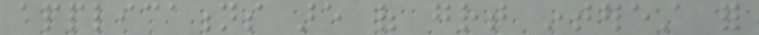applications are of great interest for
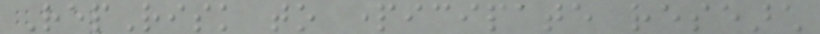RepRisk to participate research
